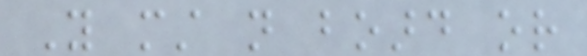You must not board or
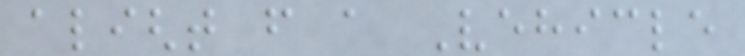alight from a Vehicle
